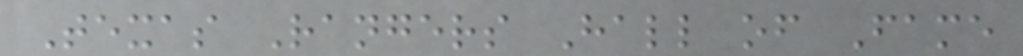Texas Rangers Hall of Fame
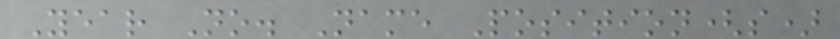Year No. Name Position(s)
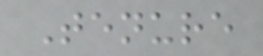Tenure
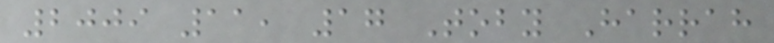2009 11, 17 Toby Harrah
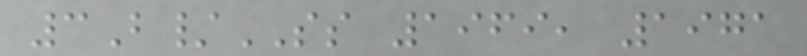3B/SS 1969, 1971
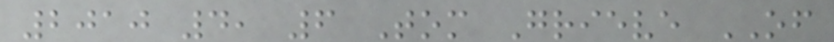2010 4, 6 Tom Grieve OF
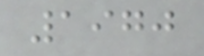1970
